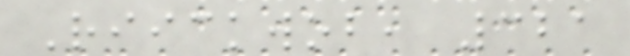Riickwob, 321
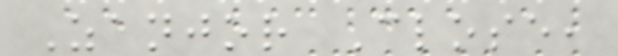Zanjor Close,
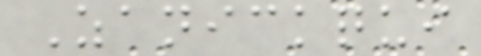Zanickqui
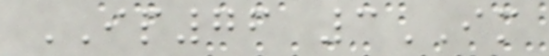IP76 3IM
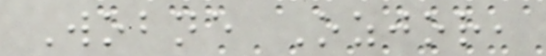Wobne Ozjor,
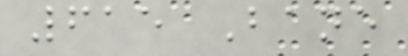615 Bane
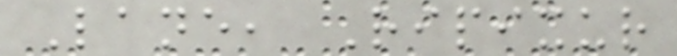Lane, Ripixur
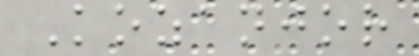Kozanjor
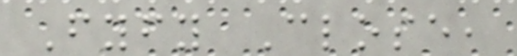Fyfy Close,
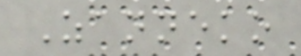Zanneko
